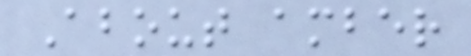About amber
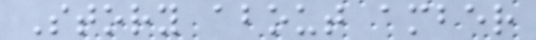Story about amber
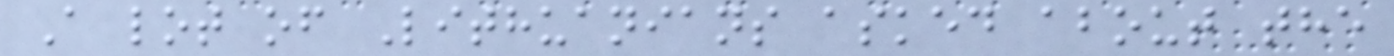A lot of Lithuanians asked about the
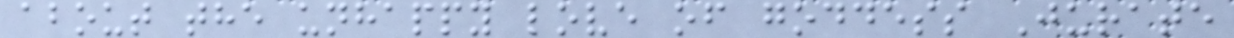about the unhappy love of goddess Jurate
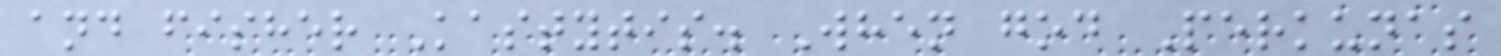and fisher Kastytis. When god Perkunas
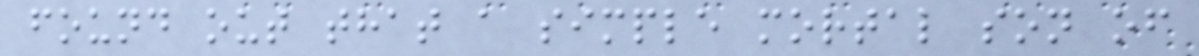found out that a simple mortal son of
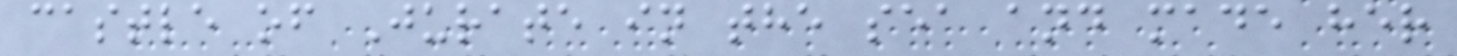castle of Jurate in the sea and made her
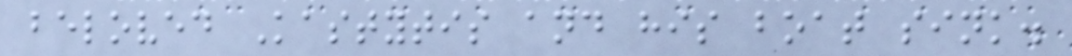beloved Kastytis and his boat sink.
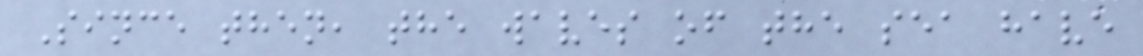Since then, the waves of the sea have
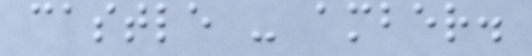castle - amber.
